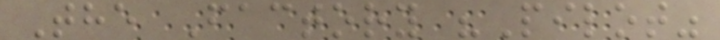The Factory "Pilot"
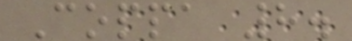Coppa 8.
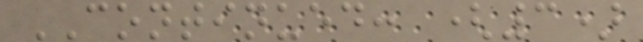CONTINUED: (3)
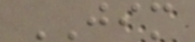JIM
